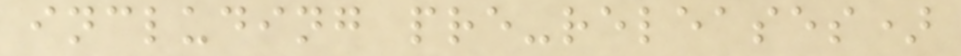including pre-releases)
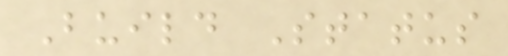Build Status
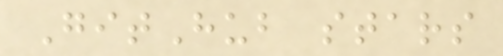GitHub stars
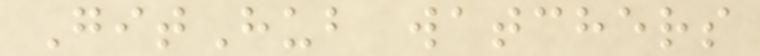GitHub watchers
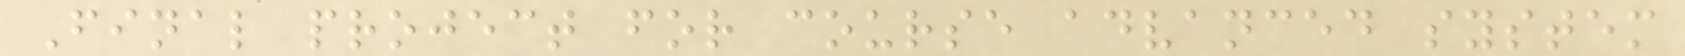Final project for course advanced system
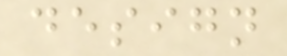design
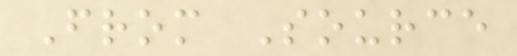From Source
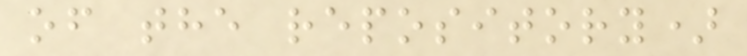of the repository)
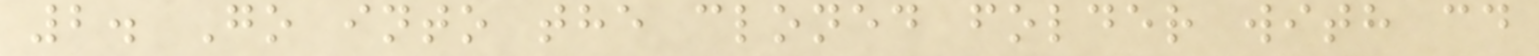2. Go into the cloned folder with cd
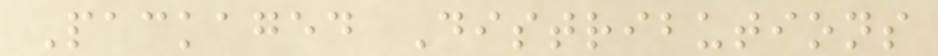Packaged Distributions
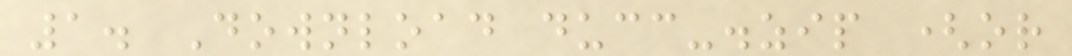1. Download ducc-.zip (or
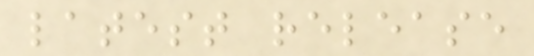latest release
